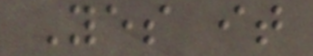Yes it
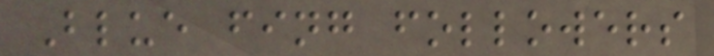Blue fing followers
